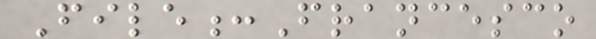File:Francesco
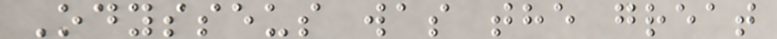Odysseus was the great
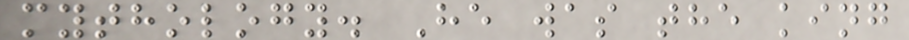mythology. He was the king
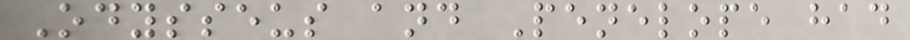Odysseus and Penelope had
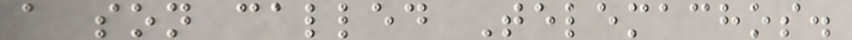a son called Telemachos.
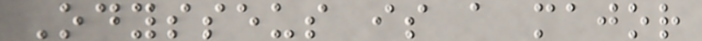Odysseus is a major
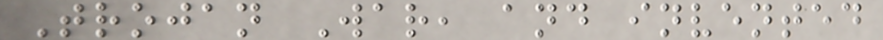Trojan War, and invented
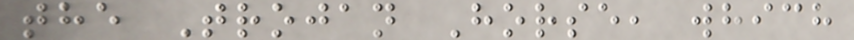the Trojan Horse, which
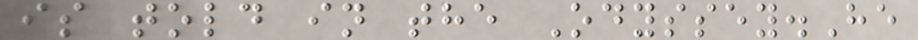is told in the Odyssey.He
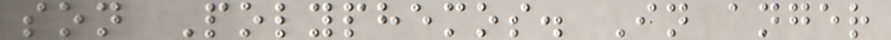son Polyphemos. In anger
